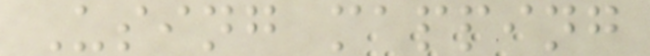Using mapping
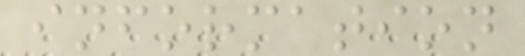information
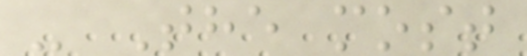- The most
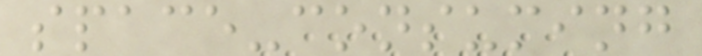space-consuming
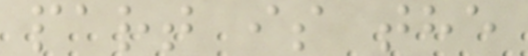part is the
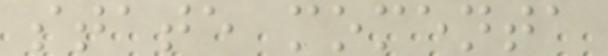state momenta
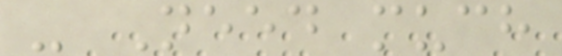- Need much
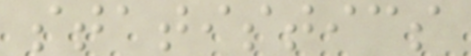statistics
